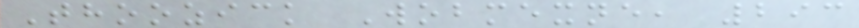Thoozick Wobmexne, 293
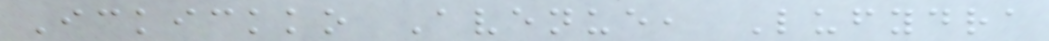Ickickko Avenue, Lufydra
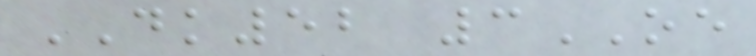DK52 3OE
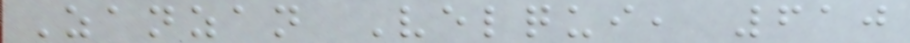Zanzan Velqui, 610
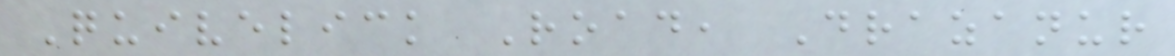Quivelick Road, Drazanur
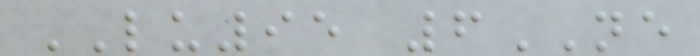LU95 6NE
